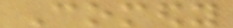Comedy
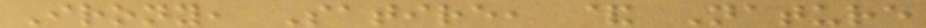Irony, Satire, & Nature
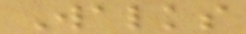Walks
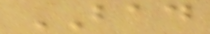BAD
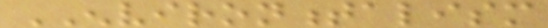ENVIRONMENTALISM
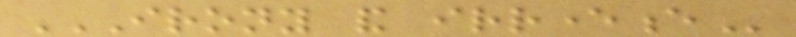IRONY AND IRREVERENCE
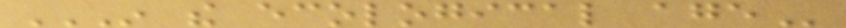IN THE ECOLOGICAL AGE
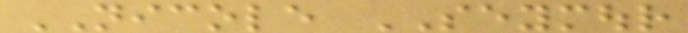NICOLE SEYMOUR
